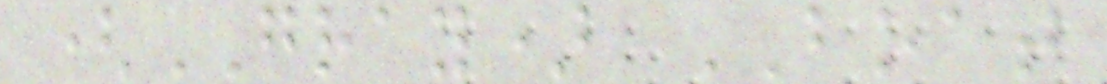(GRAY) BOAT
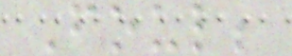Foul;
